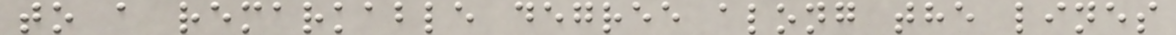to a remarkable degree along the lines
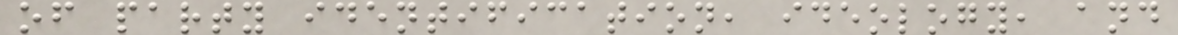of party identification, ideology, and
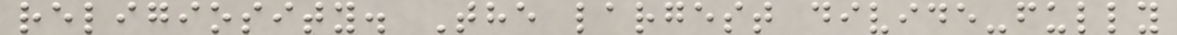religiosity. The largest divide-fully
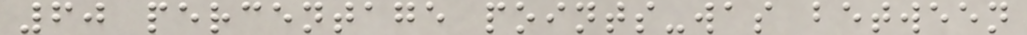60 percentage points-was between
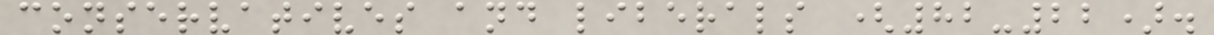conservatives and liberals (82-22).
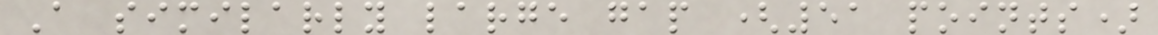A similarly large gap (51 points)
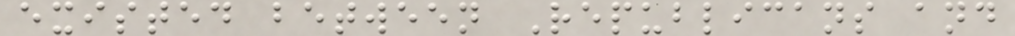existed between Republicans and
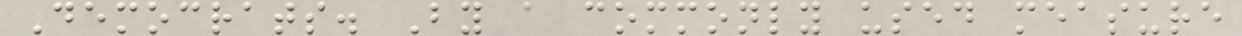Democrats. By a commonly used measure
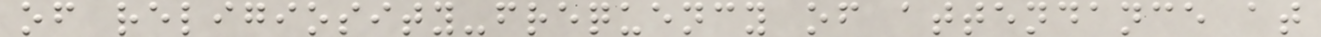of religiosity-frequency of attendance at
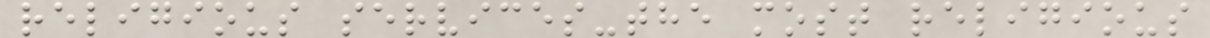religious services-the most religious
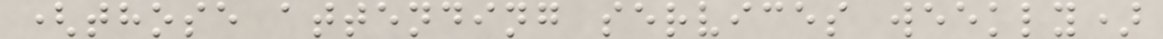(those attending services weekly)
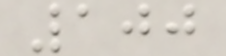100
